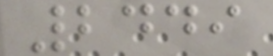2449
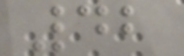42
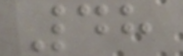48
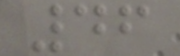46
